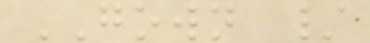GOWN /
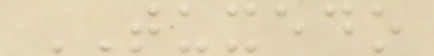TUXEDO
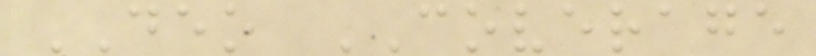DEO COVERAGE
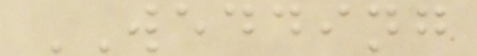WEDDING
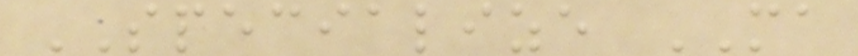SPECIALIZE MA
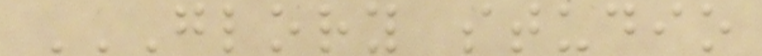GLORY STUDIO
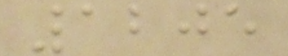1205
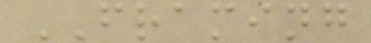FRAMING
